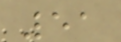51
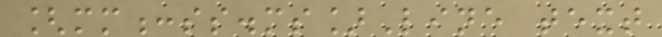[mm:ss.ms]Line text
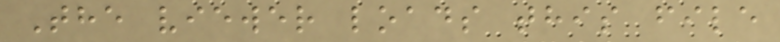The viewer loads this file
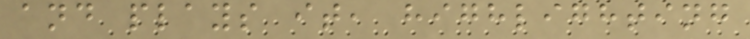and plays it, highlighting
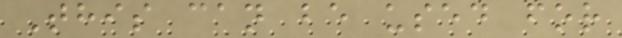This can be used for
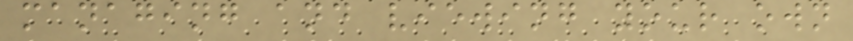managing and viewing your own
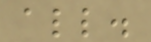all.
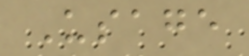Usage
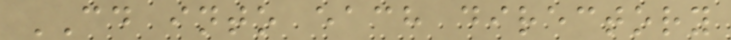CD into each directory
